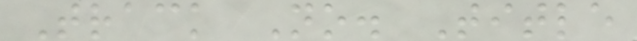Track No. Title
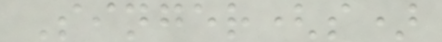Singer(s)
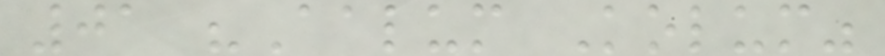01 "Aalum Kolum"
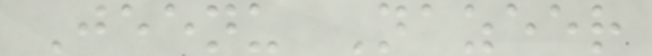Jeenu Nazeer
